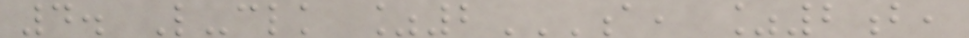4. L-clk %2A, %2B,
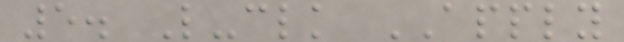5. L-clk APPLY
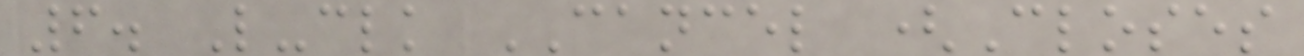6. L-clk CANCEL (Closes
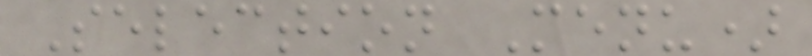Selection Menu)
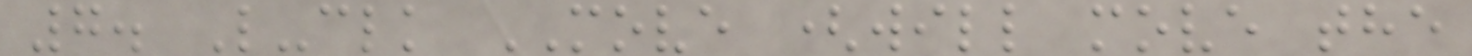7. L-clk MOVE (will move the
